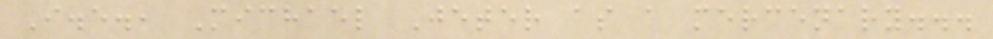I.e., Michael Jeter as a mercenary...
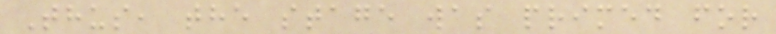Thus, the stage was primed for
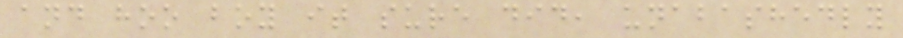and hoo boy it sure did, unabashedly
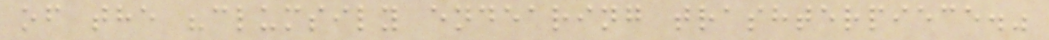of the "clumsily endearing trashterpiece."
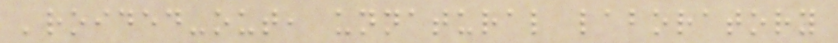'roided-out, unnatural laboratory
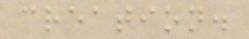creation.
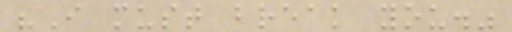"I must break you."
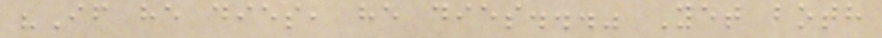"If he dies, he dies..." Yet both
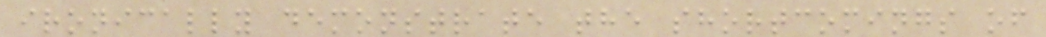ironically demonstrate the shortcomings of
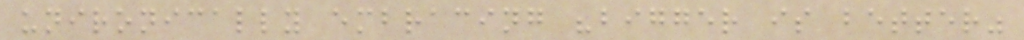unironically embracing "bigger is better"
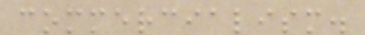commercialism.
